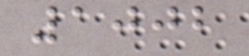1002
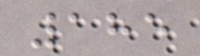185
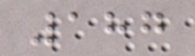187
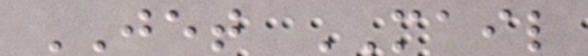JET MAIL
